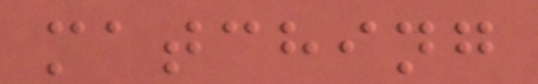matching
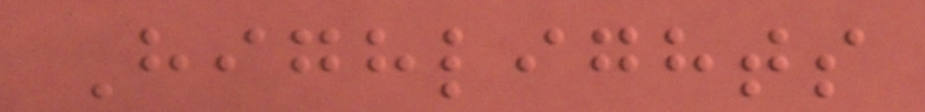Highlights
